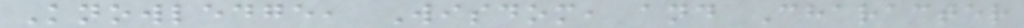Knowledge, Wisdom, and Character
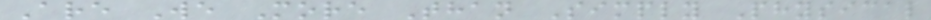Are We More Than Simply Physical
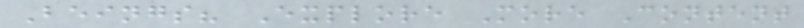Beings? Explore More Content
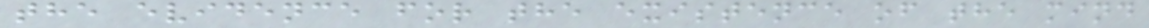the evidence for the existence of the mind
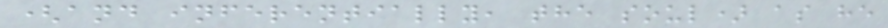(and inferentially, the soul) as he
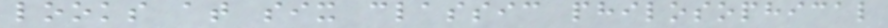looks at six classic philosophical
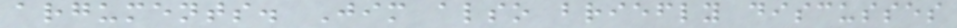arguments. Jim also briefly discusses
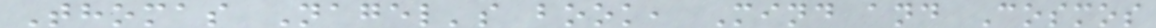Thomas Nagel's book, Mind and Cosmos
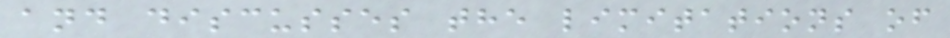and discusses the limitations of
